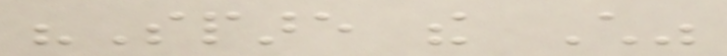"Spare the Child"
